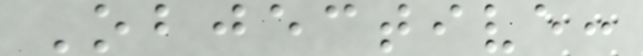Objective:
